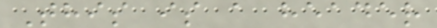This is a header
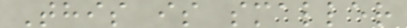This is smaller
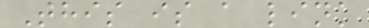This is a link
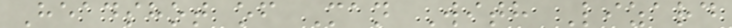Headshot of Man With Lizard
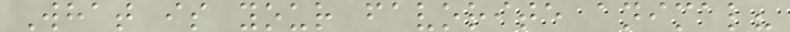What is your favorite animal?
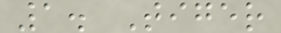1. Tiger
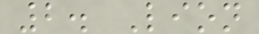2. Lion
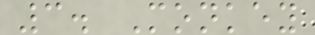3. Monkey
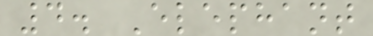4. Elephant
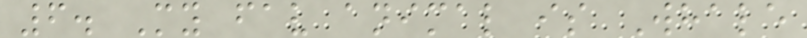6. My fav animal is Whale
